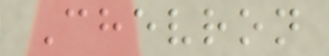Chevron
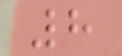8
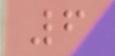6
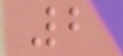2
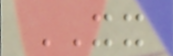XX
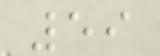59
